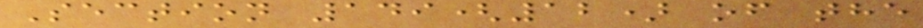Section 149(12) of the
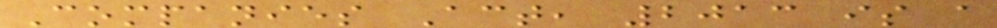Companies Act, 2013 is a
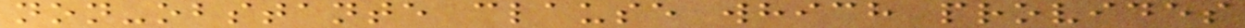non-obstante clause which provides
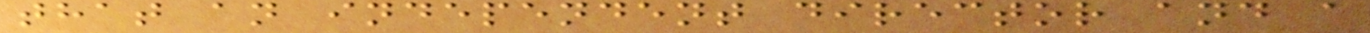that an independent director and a
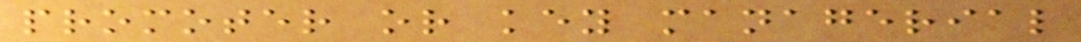promoter or key managerial
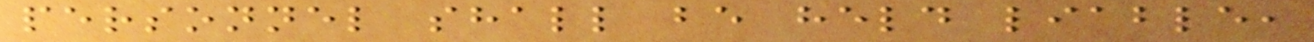personnel shall be held liable,
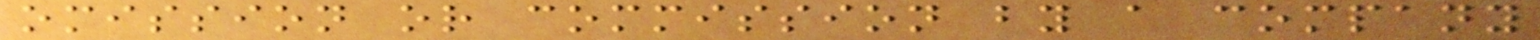omission or commission by a company
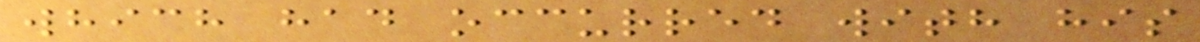which had occurred with his
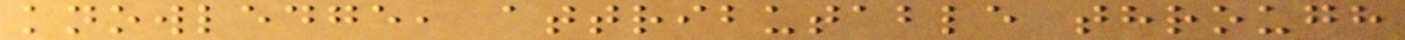knowledge, attributable through
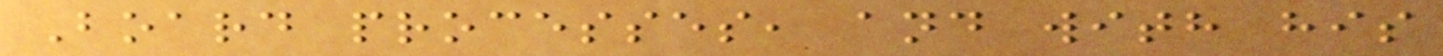Board processes, and with his
